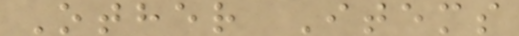Other Items
